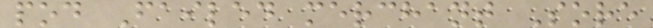pod Failed merchant Sore
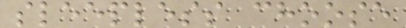sleepless choose
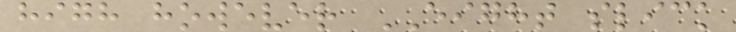high however EIGHT slick
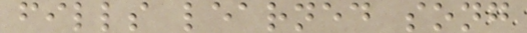fills learned song
